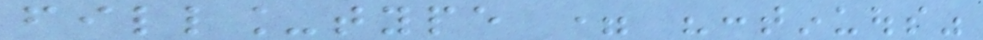fill_type = "continuous"
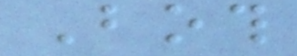Both
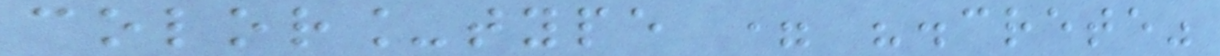color_type = "discrete"
